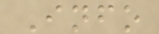Info
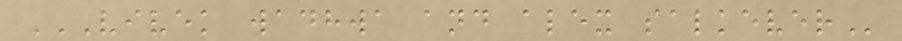VIVEK WADHWA AND ALEX SALKEVER
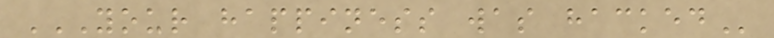YOUR HAPPINESS WAS HACKED
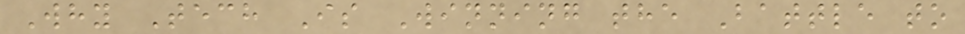Why Tech Is Winning the Battle to
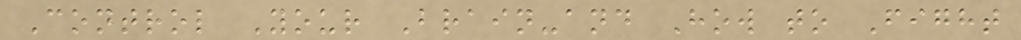Control Your Brain-and How to Fight
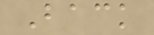Back
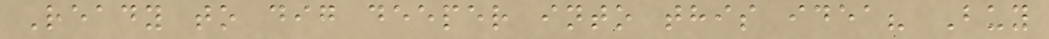Ready to dig deeper into this idea? Buy
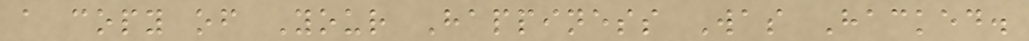a copy of Your Happiness Was Hacked.
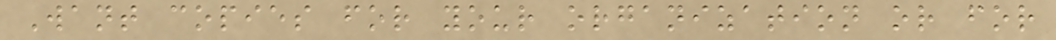Want copies for your organization or for
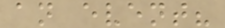an event?
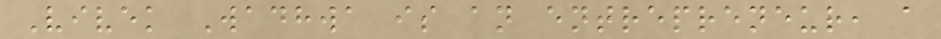Vivek Wadhwa is an entrepreneur, a
